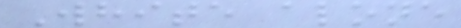White alone
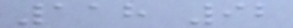118 92
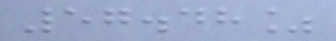57.48%
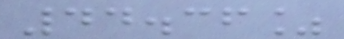44.36%
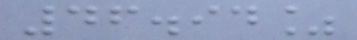46.94%
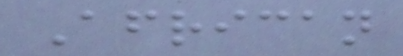African
